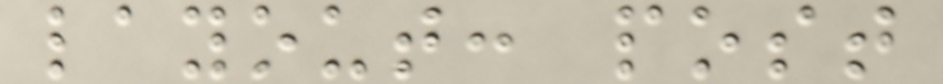layout: post
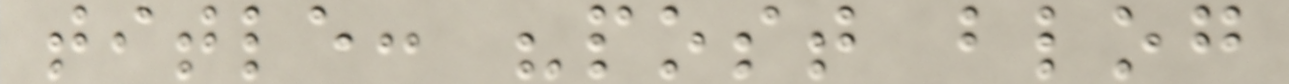title: "post blog
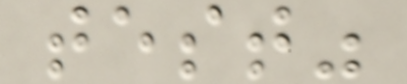test"
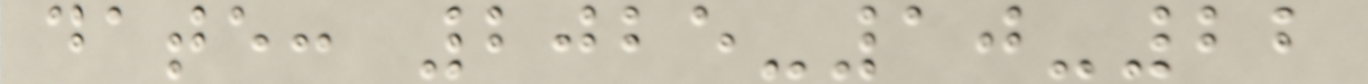date: 2025-10-22
